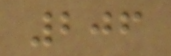206
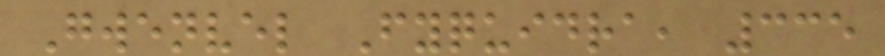Gwenvel Fyquidra, 335
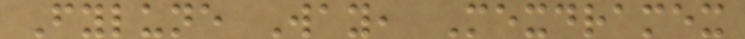Fylune Way, Mexdramex
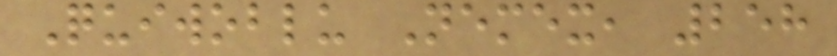Quiwoblu Nemex, 258
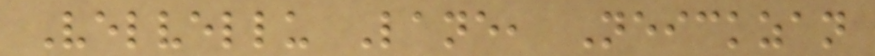Velvellu Lane, Neickzan
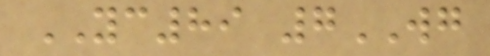YC89 7WG
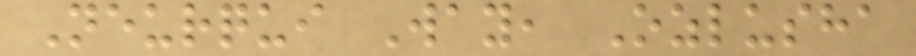Neurqui Way, Ozlusha
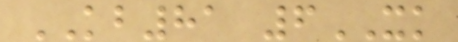KB81 6XK
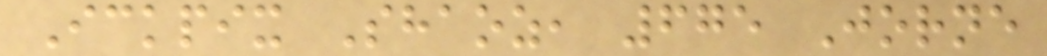Ickpix Shaoz, 675 Jorne
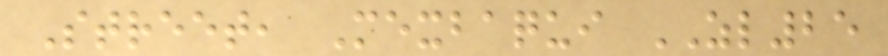Street, Mexbaqui ZL25
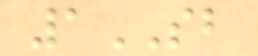1SB
